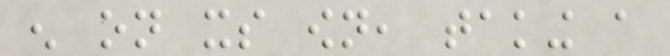enough on its own, taking a
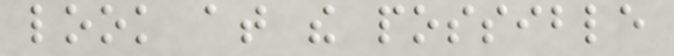look at the possible
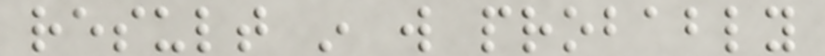result in will probably
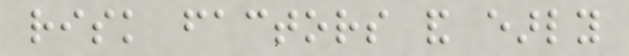risk factors and early
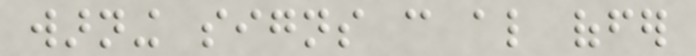warning signs can also offer
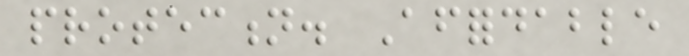protection. Affordable
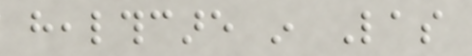healthcare in Las
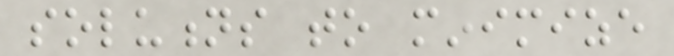solutions to minimize
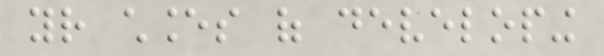your chances of developing
